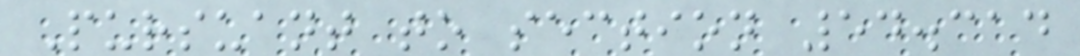Pursuant to section 54.314
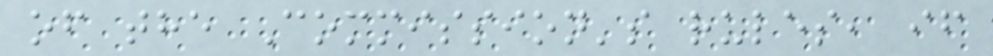of the Commission's rules, if
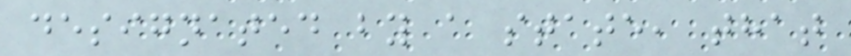designated by a state, that
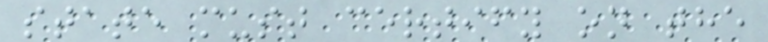state must certify on the
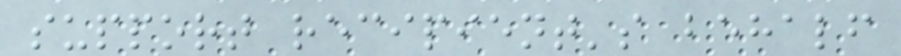support recipient's behalf
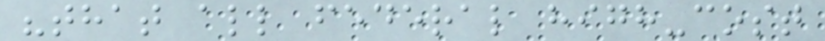"that all federal high-cost
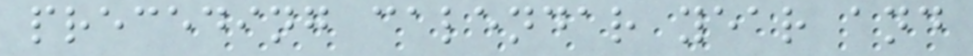preceding calendar year and
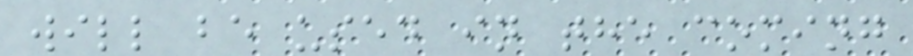will be used in the coming
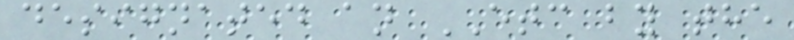designated an ETC by the
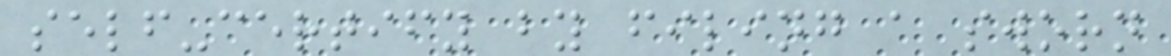self-certify by filing a sworn
